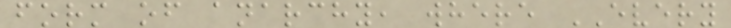form of anarchy, where EVERY
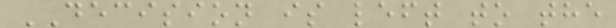DECISION is left to the
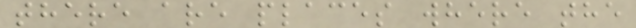there are places where the
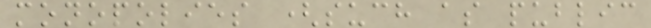monopolies (such as public
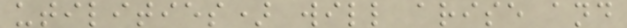utilities) will arise and
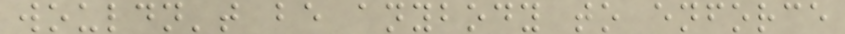wouldn't be anybody to enforce
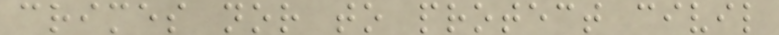crimes nor to protect civil
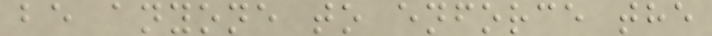be anyone to enforce the
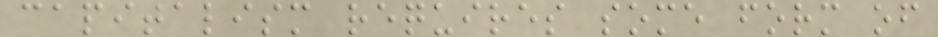capitalism requires some form of
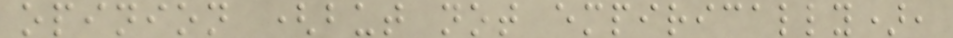opinion (but not empirically),
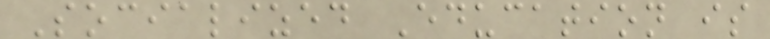Socialized Education is
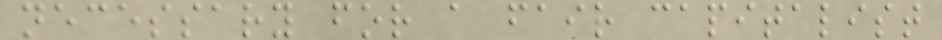necessary for a fair capitalist
